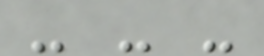- - -
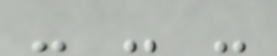- - -
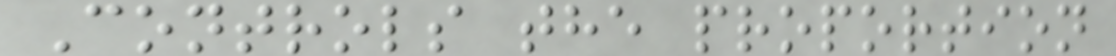Controls the proportion
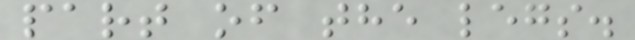part of the legs.
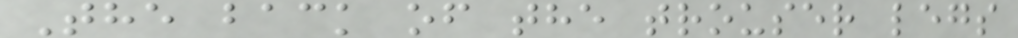The back of the trouser legs
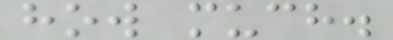how much.
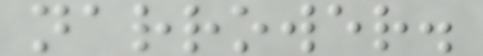narrower.
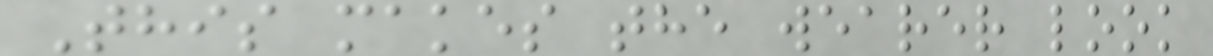This makes the wearer look
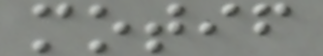motif
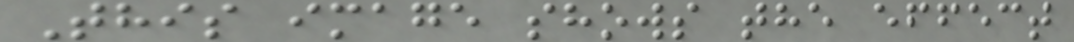This image shows the effect
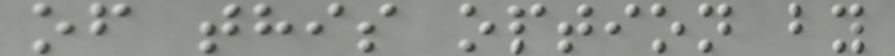of this option by
